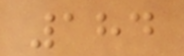184
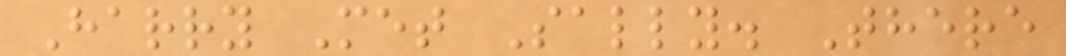Harry Met Sally. There
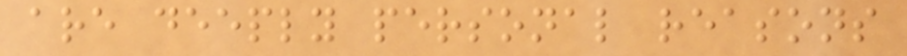are deeply personal reasons
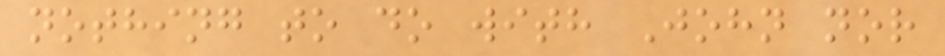nothing to do with John nor
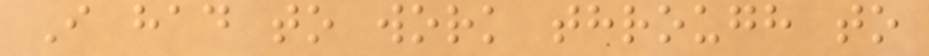I had to work through to
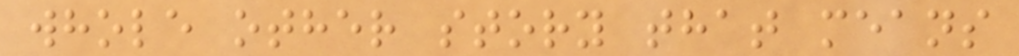whole other story that means
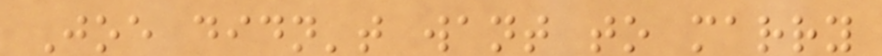Joe didn't want to marry
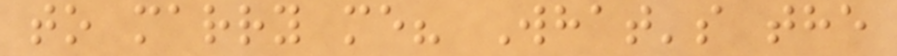to marry me? What's the
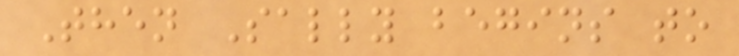Then Sally begins to
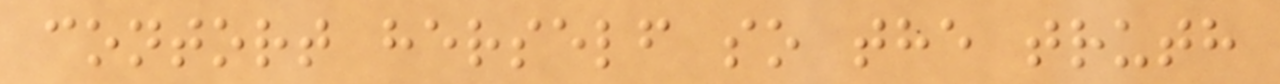contort herself so the truth
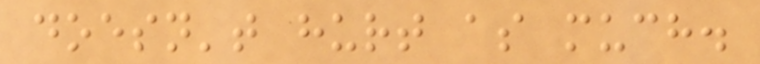doesn't hurt as much.
